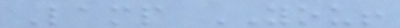Lamp YOU!
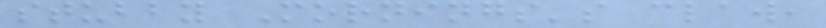stubby Mornings's claw,
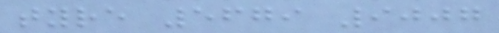tyre 5679 9007
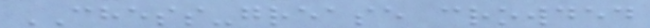CHESS-grease crowded
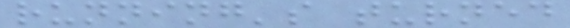running's turned
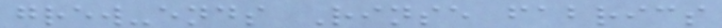grew-ends Rinse fabrics
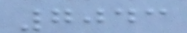7043
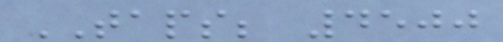TAPS; 4500
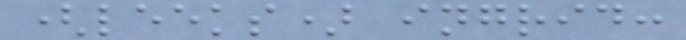(leeks) ingrid:
